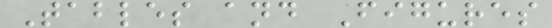Tables and Figures
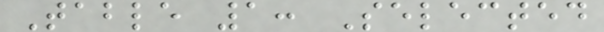Table 1: Selected
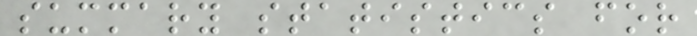summary statistics for
